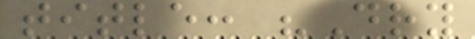title: "Dry
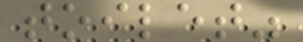toilet"
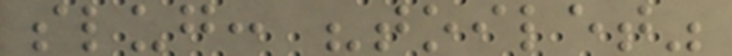slug: "toilet"
